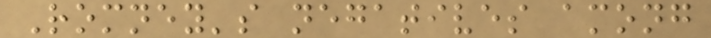Romney's negatives among
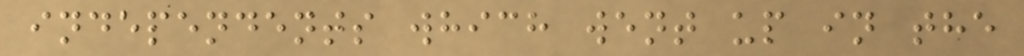independents which went up in the
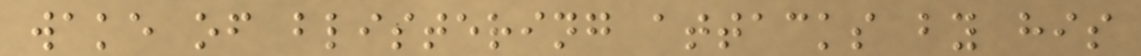wake of blistering attacks by his
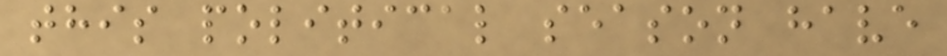this political season have
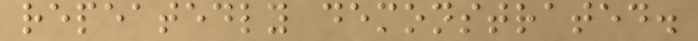repeatedly demonstrated.
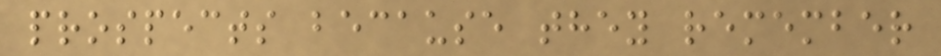prospects because they remember
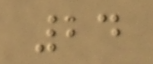24
